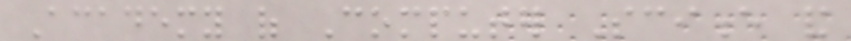Academy of Computer Science and
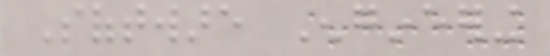Software Engineering
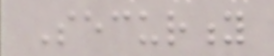Security
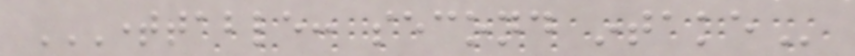TIMETABLE: SECOND INTAKE
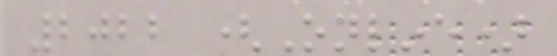2022 (Online)
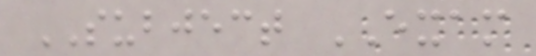SUBJECT EXAM
